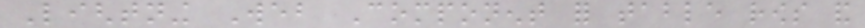Lightning Web Component for table rows and
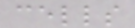cells
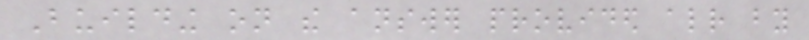Building on the answer provided already by
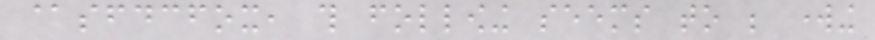@sfdcfox, this following seems to be working
